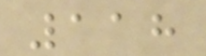118
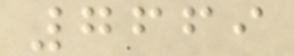7669
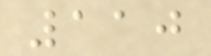110
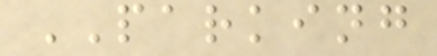PARKING
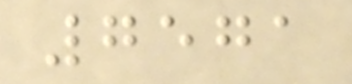7571
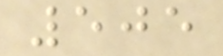505
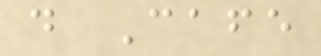d Cafe
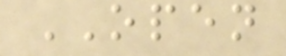OPEN
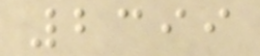2399
